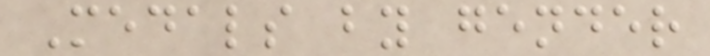Medals by gender
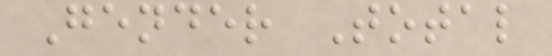Gender Total
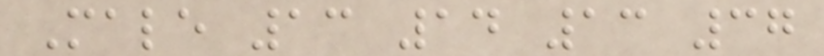Male 13 14 13 37
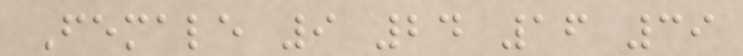Female 9 24 16 39
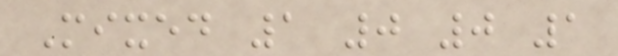Mixed 1 0 0 1
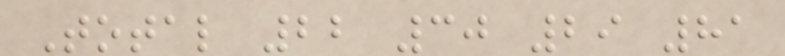Total 22 30 29 81
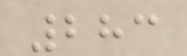283
